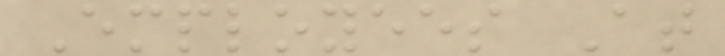Employees At
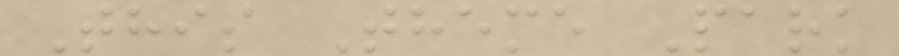This Theme Park
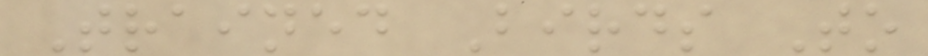Trained Birds To
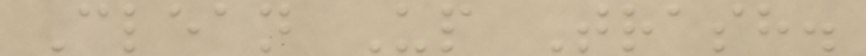Clean Up Trash.
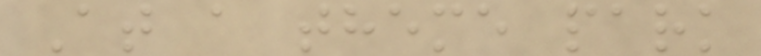At a theme park
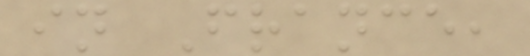in France,
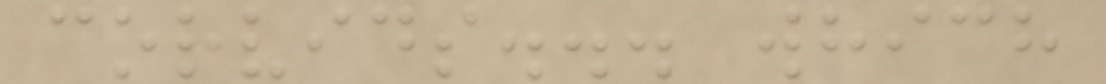corvids... which
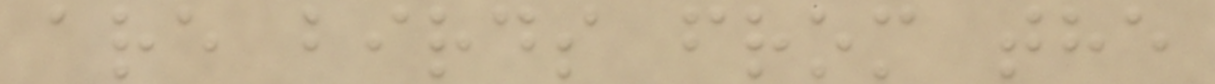are birds from the
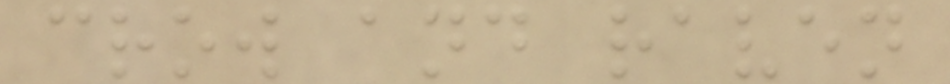crow and raven
